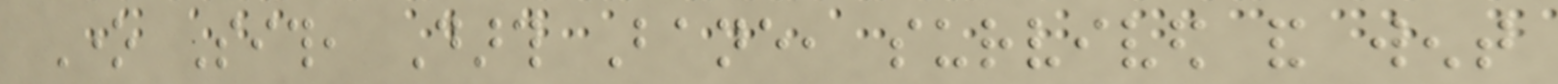One Sith, Darth Bane, survived and went
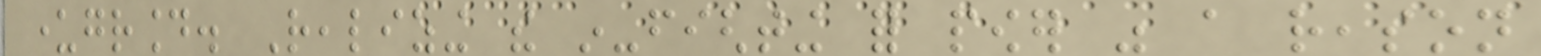underground. Realizing the in-fighting for power was a reason
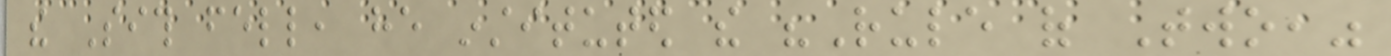the Sith fell, he instituted the "Rule of Two,"
